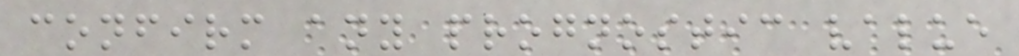confirm any prognostic value
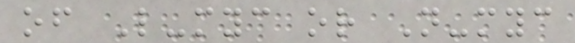of L-myc or N-myc
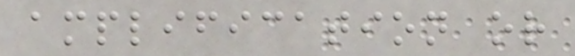amplification or
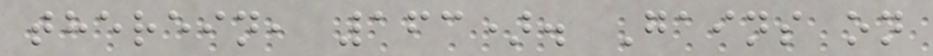therein, 163). Gains on
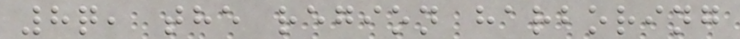8q, the region harboring
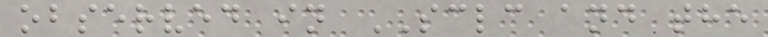observed in SCLC and the
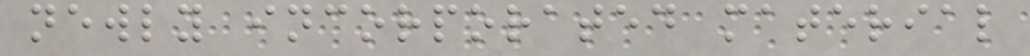newly incorporated material
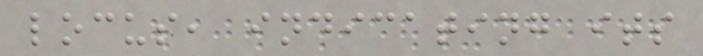locus, indicating its
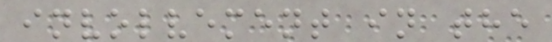involvement in the
